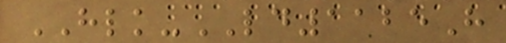HLK-LD1125H
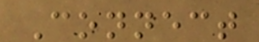Connect
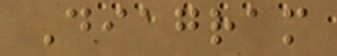Diagram
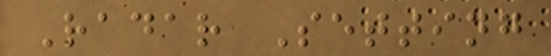Radar Setting
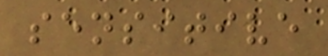sensitive
